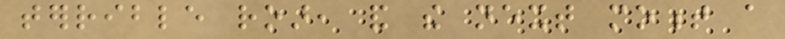terrible roar, and the next moment a
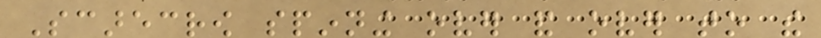Scarecrow spinning over and over to the
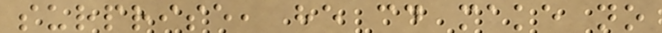surprise, he could make no
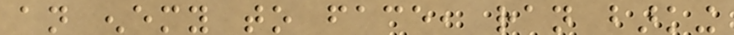an enemy to face, ran barking
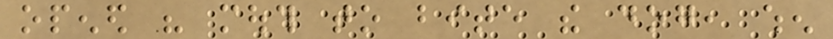opened his mouth to bite the dog, when
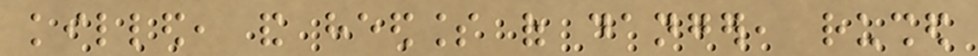killed, and heedless of danger, rushed
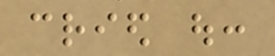cried out:
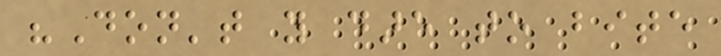"Don't you dare to bite
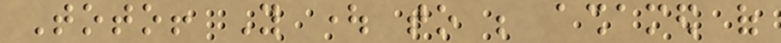Toto! You ought to be ashamed of
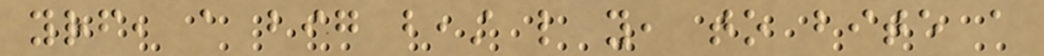yourself, a big beast like you, to bite a
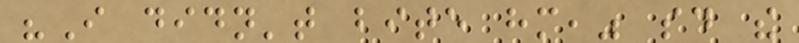"I didn't bite him," said the
